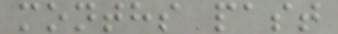months past
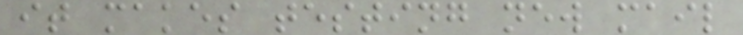it makes testing new mail
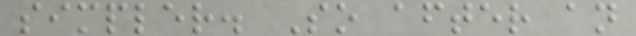simpler. So after an
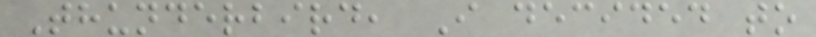Thunderbird, I decided to
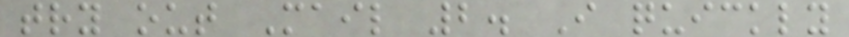try out Mail 2. I quickly
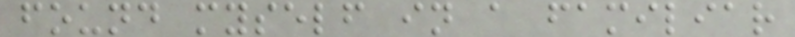found myself in a familiar
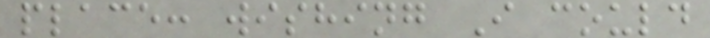place: wishing I could
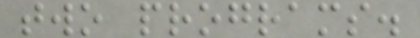two programs.
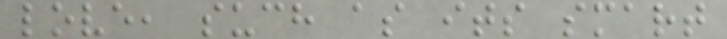love, such as its smart
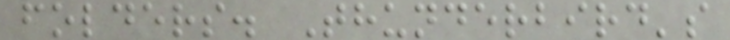folders. Thunderbird's
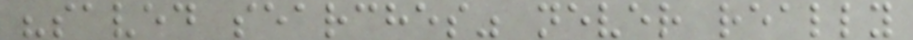"saved searches" never really
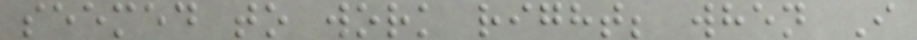seemed to work right; when I
